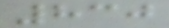830
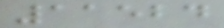11524
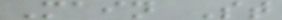Main St
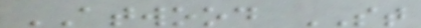ATWOOD ST
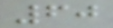60
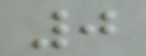0
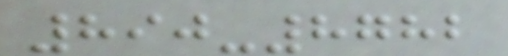890-8782
